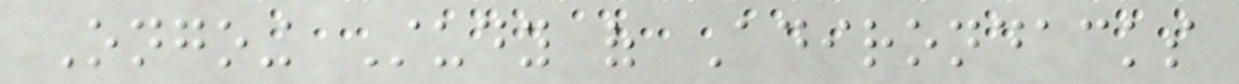Ongoing Study of Adirondacks
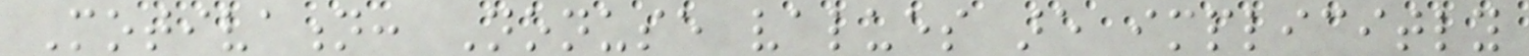Motivation: Nonuse values are implicitly
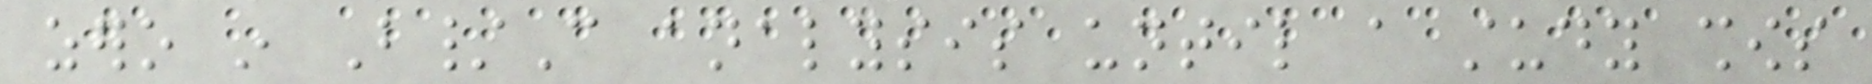zero in B/C analysis until a study shows
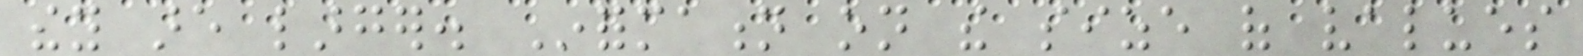they are larger. Information on the size of values
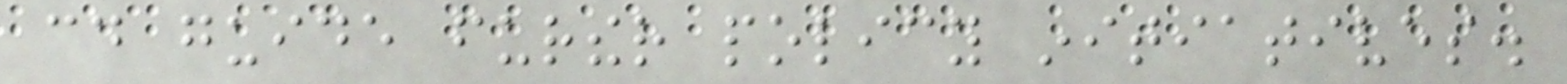could guide further policy initiatives.
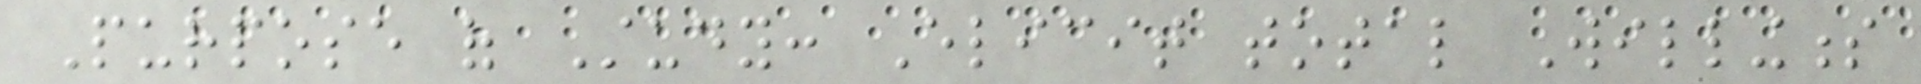Purpose of Study: Elicit total Willingness
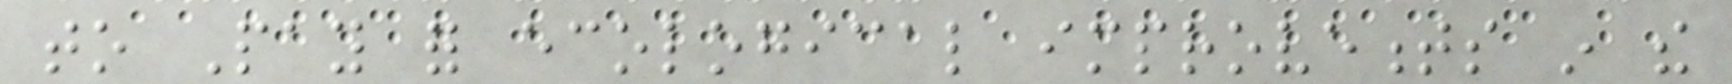to Pay for ecological improvements in the
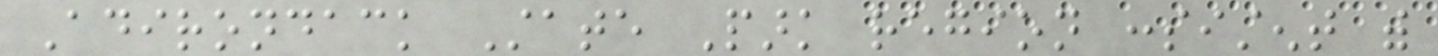Adirondack State Park region consistent with
